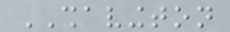SHAVINGTON
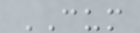CUM
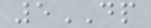5DP
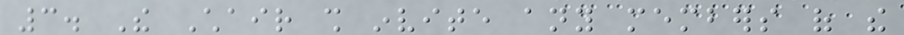3. The Chair shall invite any members of the
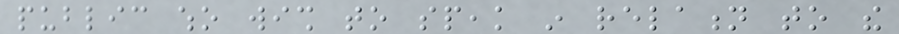public who wish to speak in relation to the
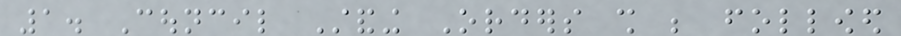1. Council Standing Orders shall be followed
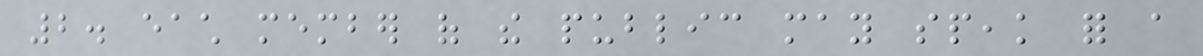2. each member of the public may speak for a
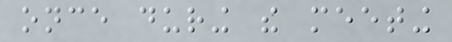once during the meeting
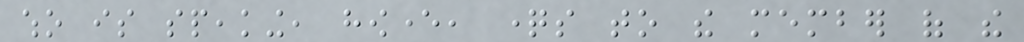who is speaking, however, questions to the member of the
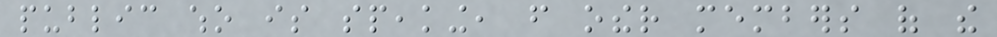public who is speaking, from other members of the
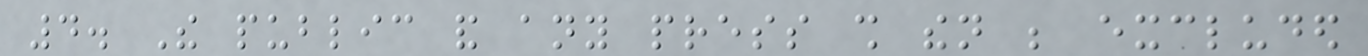4. The public and any press shall then be excluded
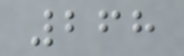268
